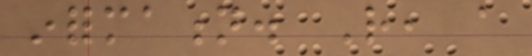information. Rather, a
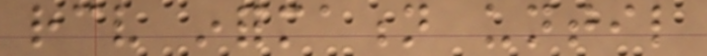receive information until
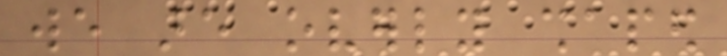we are overly shaped
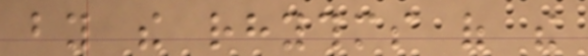by the rhythms of the
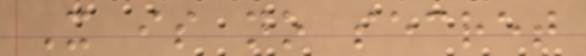It is no secret
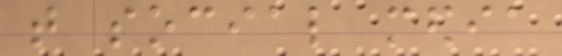that social media
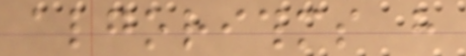algorithms have
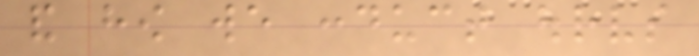and how we conduct ourselves
